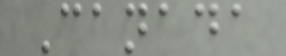Canada
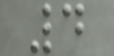4
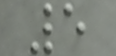5
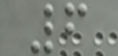6
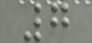7
